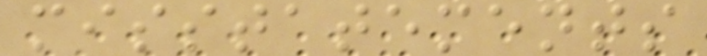misstatements
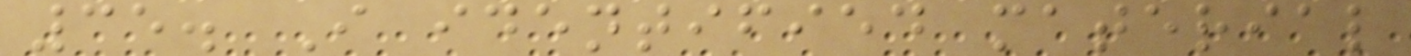35. I identified material
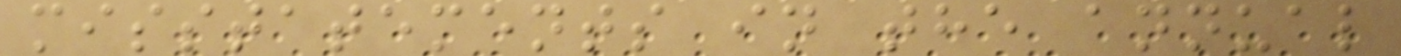misstatements in the annual
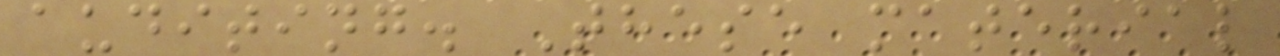auditing. These material
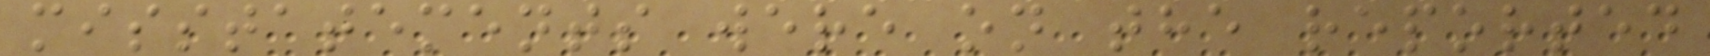misstatements were on the reported
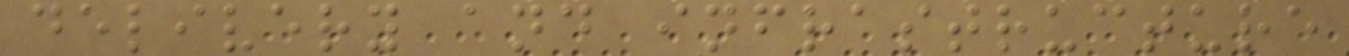delivery and infrastructure
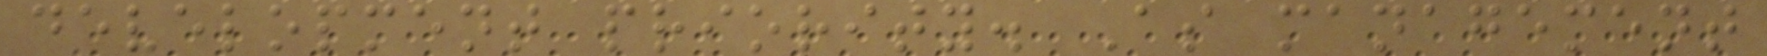development priority. As management
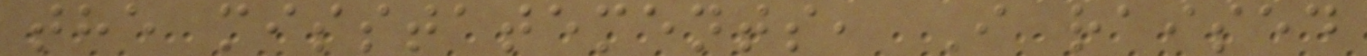the misstatements, I raised
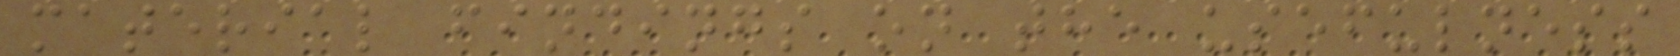material findings on the usefulness
